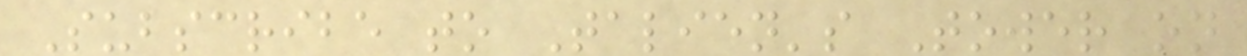Subscribe to Talien's Tower on
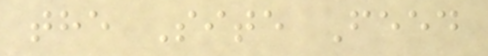the Site Feed
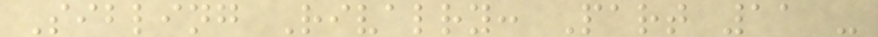Sibling Rivalry: Part 11 -
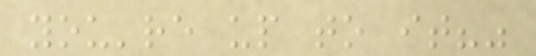you're up to it?"
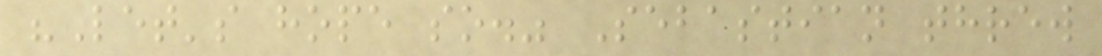"Let's hope so." Sebastian threw
